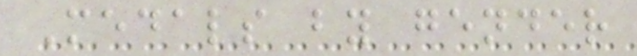Medals by gender
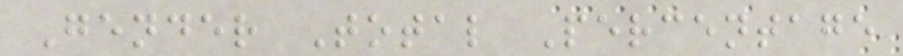Gender Total Percentage
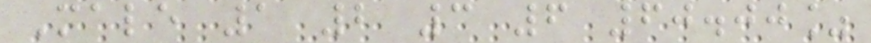Male 1 2 3 6 60.00%
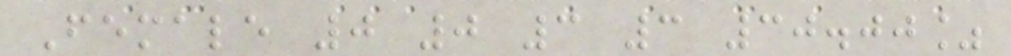Female 0 0 3 3 30.00%
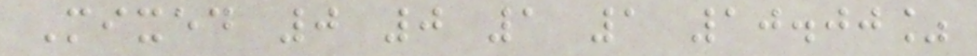Mixed 0 0 1 1 10.00%
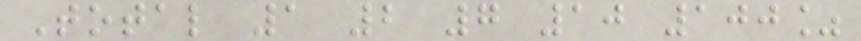Total 1 2 7 10 100%
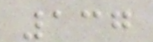137
